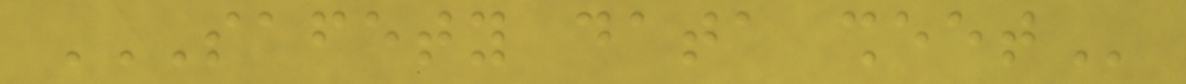SAFETY DATA SHEET
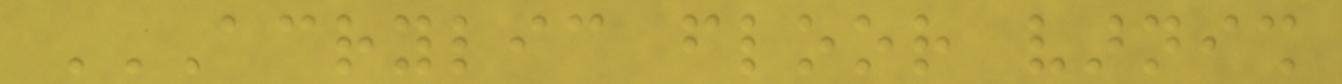ACRYLIC FLOOR VARNISH
